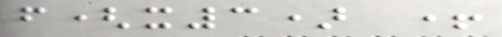f(x3) +
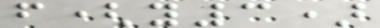f(y3)
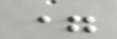=
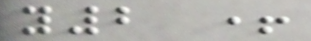y2 +
